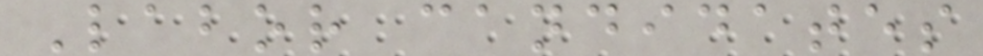Labor candidates
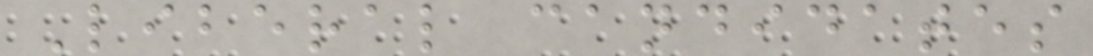Liberal candidates
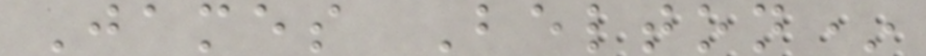James Belton*
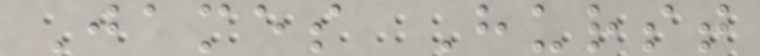James Hurst
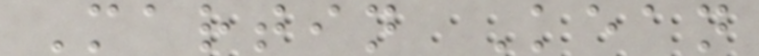Martin Kean
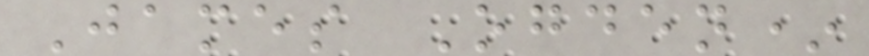James Ogden*
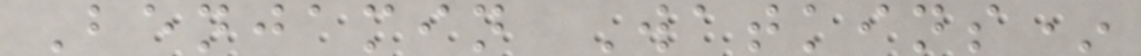Benjamin Watkins*
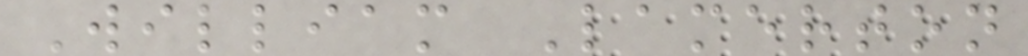William Lamerton
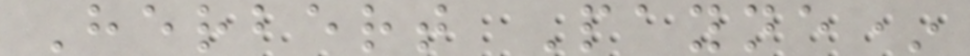Herbert Payne*
